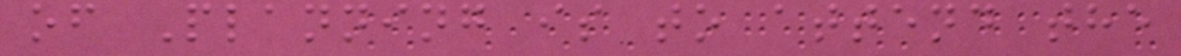of Planning is to attend the
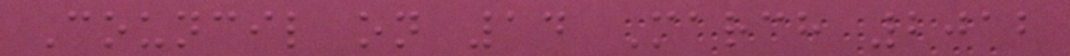Council on 14 March 2012
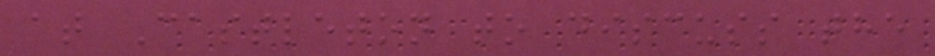at Castleton to discuss the
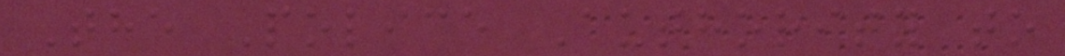The Police Authority to
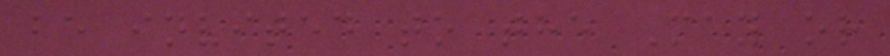be invited to the May or
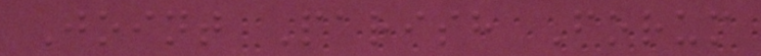Joint Parish Forum
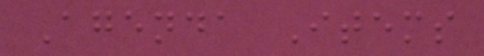Agenda Items
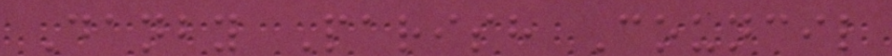Danby Parish Council
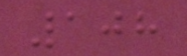108
